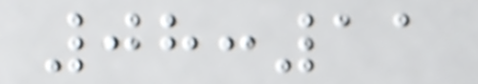08:11
